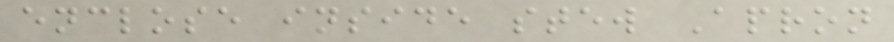enclose inside stew Apron
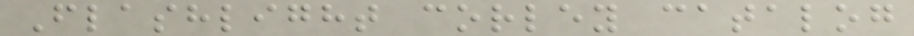Flashlight corley catalog
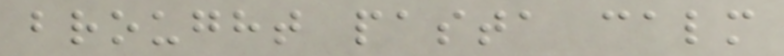brought pasta calm
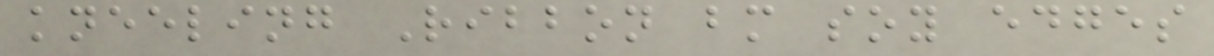kneeling Ribbon bm soy edges
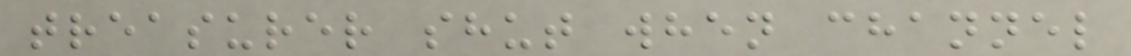treasurer shut when channel
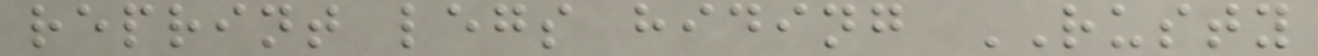reprint legs hiding RUSTY
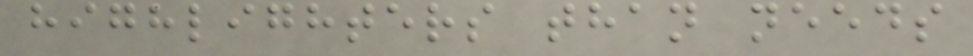highlighters than needs
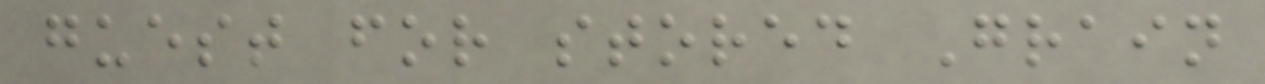guest for stored Grain
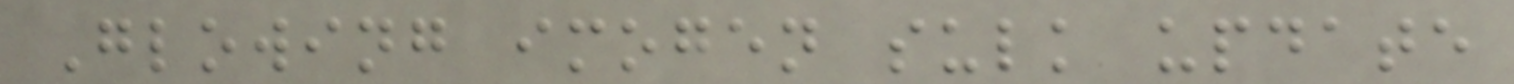Glowing imogen sulk update
